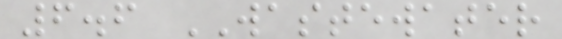6.6 WASTEWATER
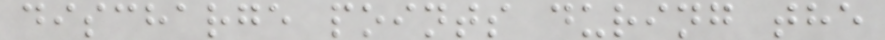discharge points during the
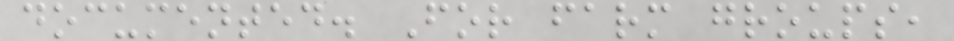documented. For farm groups,
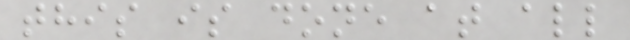this is done at all
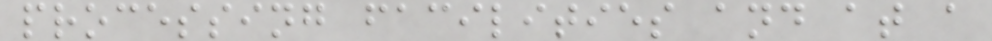processing facilities and at a
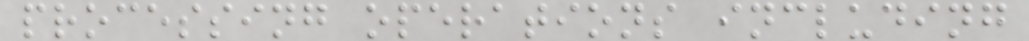processing operations including
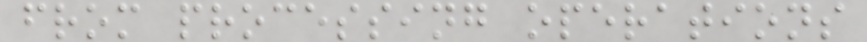from processing operations
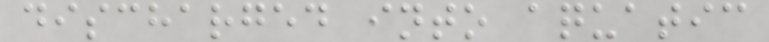discharged into aquatic
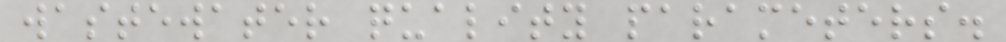wastewater quality parameters.
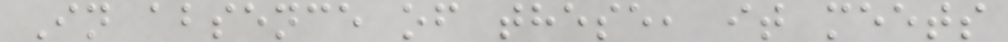In absence of these, it meets
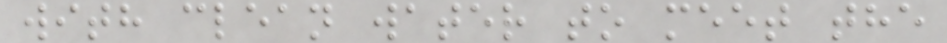with clean water to meet the
